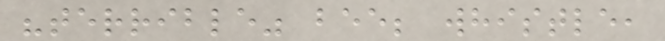"terrible" bee; whistle,
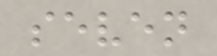seven
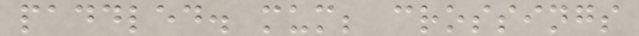paddled. mum; crossings
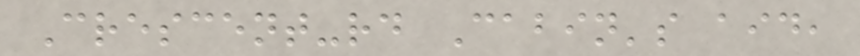Crescent-rd Cabin's aid,
